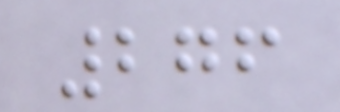276
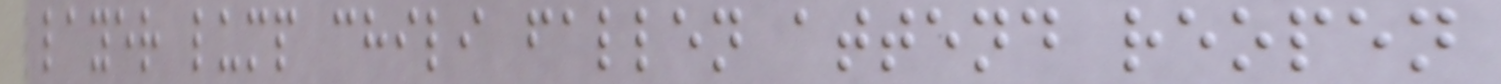layer lump chili fallen attend reopen
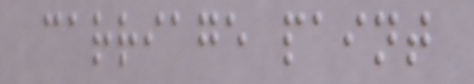carriage paint
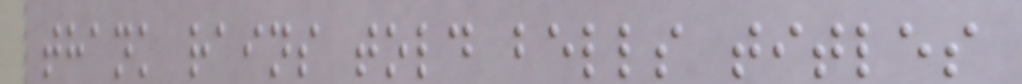thank rains told bells titles
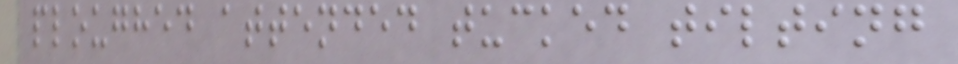ploughed attended tucked tilting
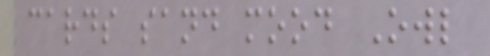cards sand mood Owl
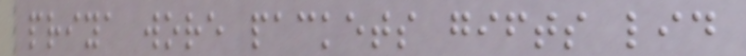priya wore packets gifts lid
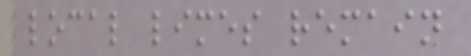local limes remain
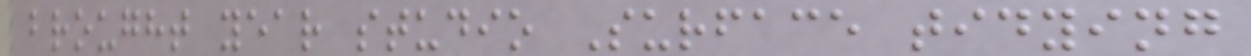brought year studio Surface tidying
